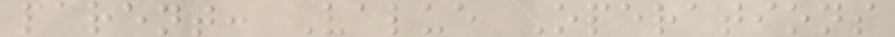parent: Value Operations
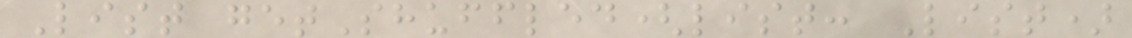List getShuffled(list: List)
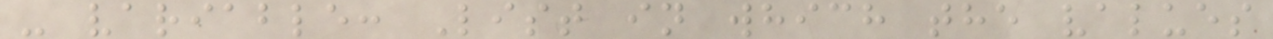- variable: List in which the values
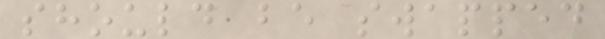should be swapped
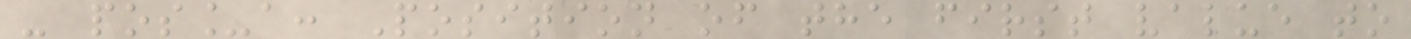- pos_a: Position of the first value to
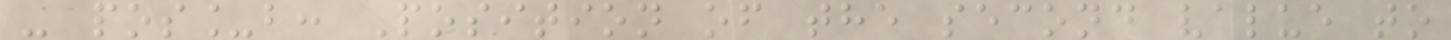- pos_b: Position of the second value to
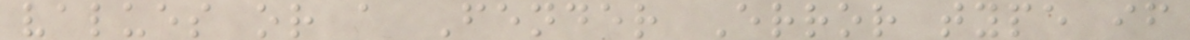values or a Fender Error type if
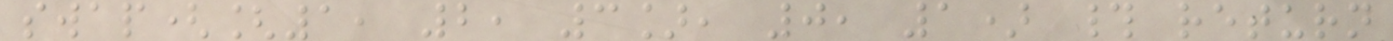swap([1, 2, 3], 0, 1) # return
